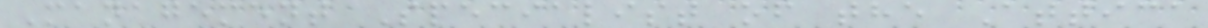Management Specialist of the Attica
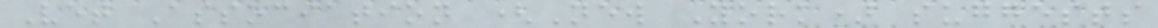Vet Association (New York) suggests
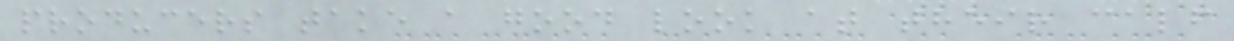producers take a good look at their calf
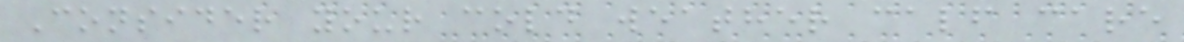Consider your cold weather calf care
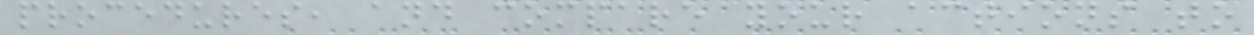procedures, and compare your actions to
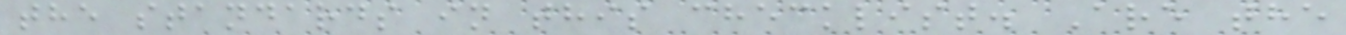the standards in this checklist. Are the
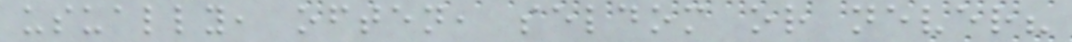usually, often, seldom or never?
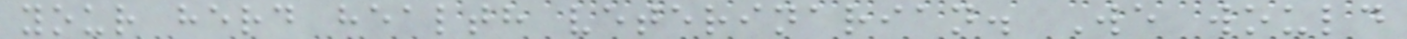your herd health veterinarian. We would
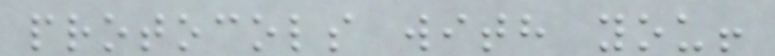protocols with you!
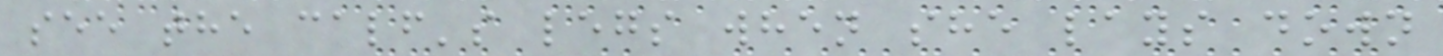see the calf's legs when she lays down
